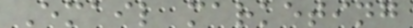Email marketing
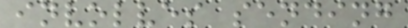involves sending
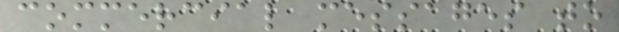commercial messages to
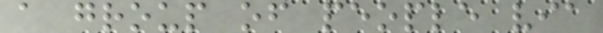a group of people via
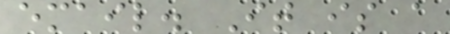email. It is a
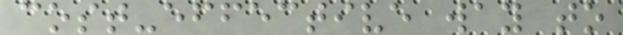cost-effective way to
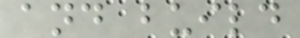and build
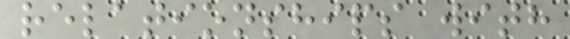relationships with
